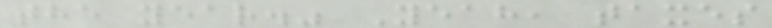the year." Yeah, taxes
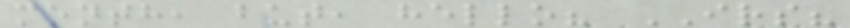month, but, hello? IRS?
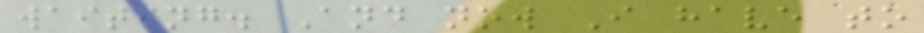waiting. And now I have to
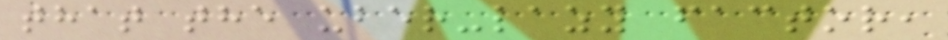that the uber-lazy factor,
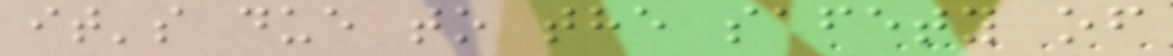it's due to the safety of
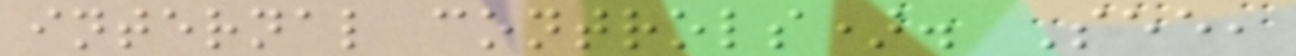internal controls). See,
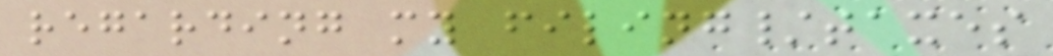regarding my filing/taxes
